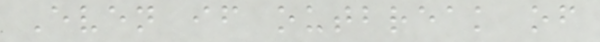Even if outbreak of
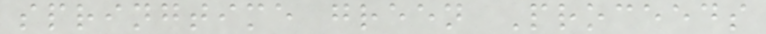springtime green Proceeds
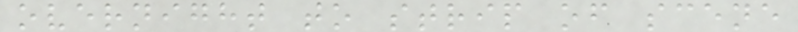overnight to strip of scene
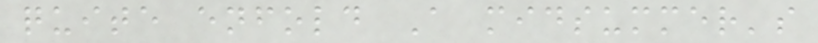quite enfold A midsummer's
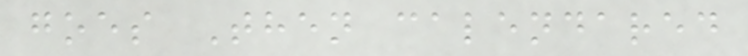goes Then calendared
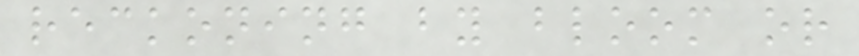reckoning by bloom or
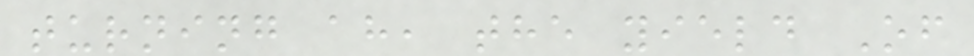turning ah, the yield Of
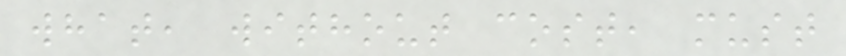what, without cost, must
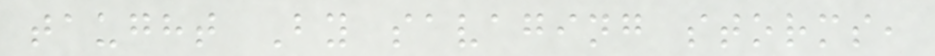taught By savaging storms,
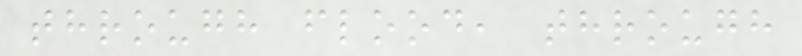through flood, through
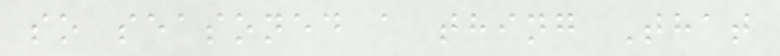so seasoned a thing That
